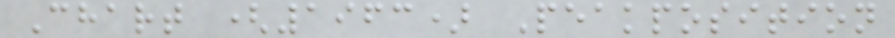Chart (1963) Peakposition
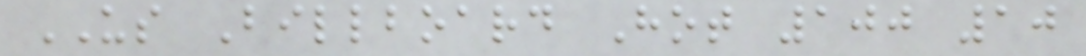US Billboard Hot 100 10
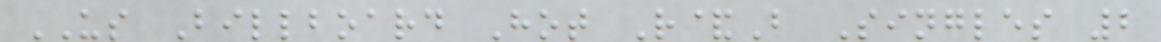US Billboard Hot R&B Singles 2
